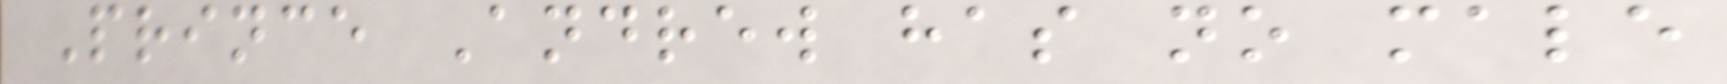Prince Andrew has no male
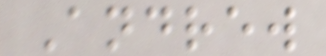Andrew
